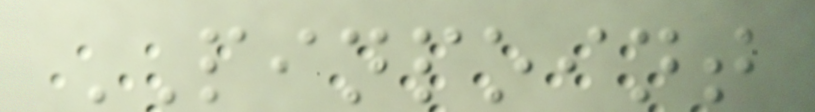PINPOINT
